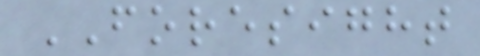FORESIGHT
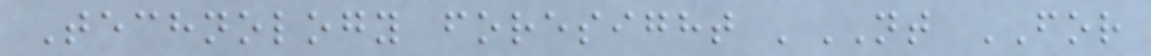Technology foresight 'NT FOR
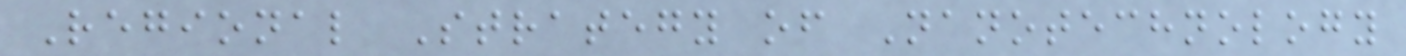Regional Strategy of Nanotechnology
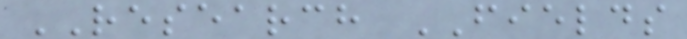RESEARCH FIELDS
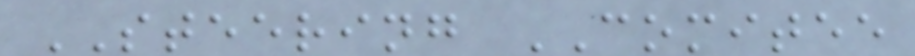STEERING COMITEE
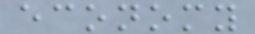economy
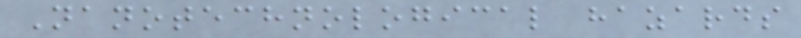Nanotechnological hazards
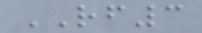RF3
